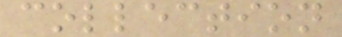collection
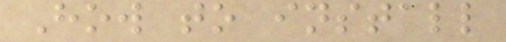How to install
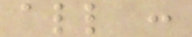all :
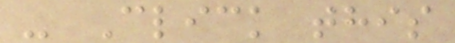- Click this
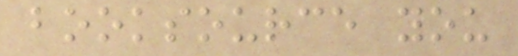booksource you
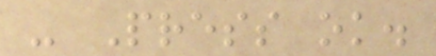- Press ok.
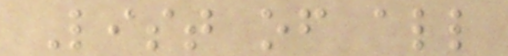List of all
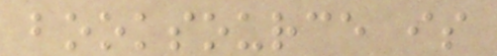booksource is
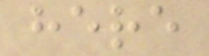here
